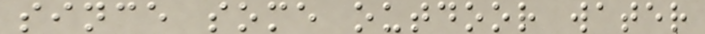since some outdoor water
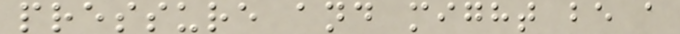pressure and might be a
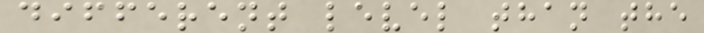different level than the
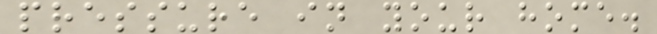pressure in your home.
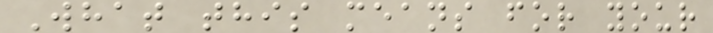What this means for your
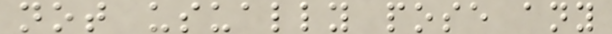not usually pose any
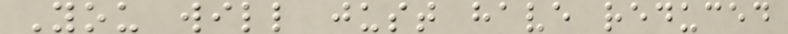You will just have reduced
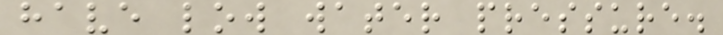have low water pressure.
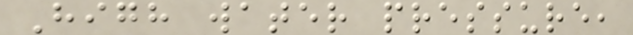High water pressure,
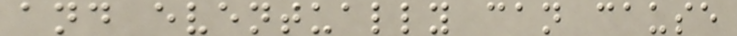and eventually can cause
